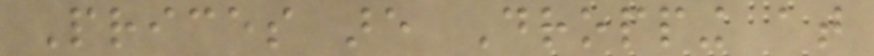Prices are Dropping at
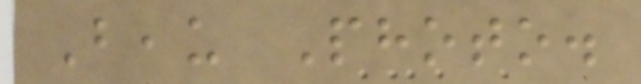Beau Photo.
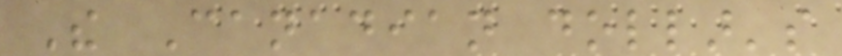The Canadian dollar's
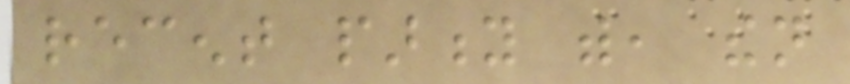recent parity with, then
